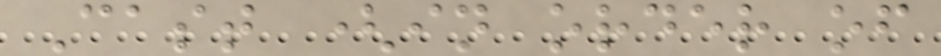Cast (in order of
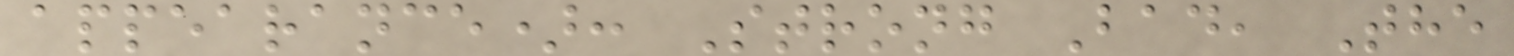appearance): Strong Bad, The
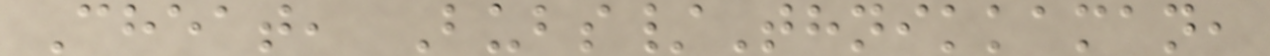Cheat, Bubs/Thnikkaman,
